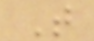T
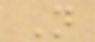N
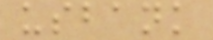usbank
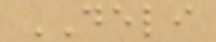DELI
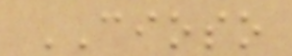CIOSO
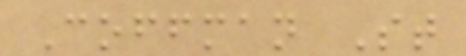Coffman St
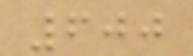600
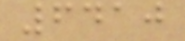6410
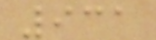931
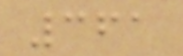361
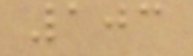103
